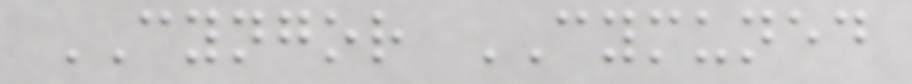CYNGOR CYMUNED
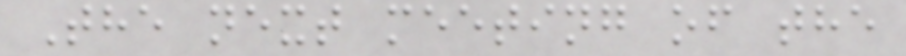The next meeting of the
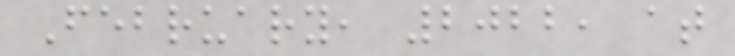February, 2022, at
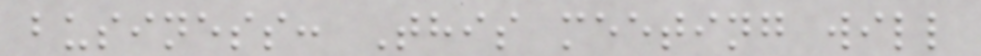business: This meeting will
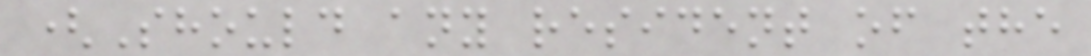(Should any resident of the
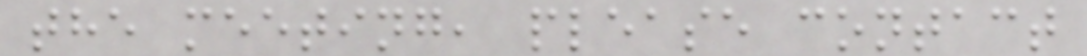the meeting, please contact
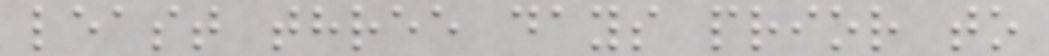least three days prior to
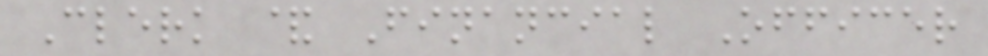Clerk & Financial Officer
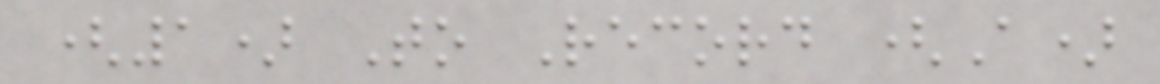(1) To Record (A)
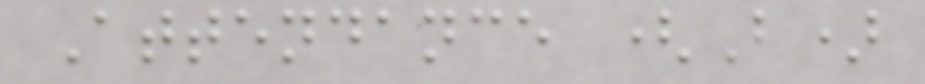Attendance (B)
